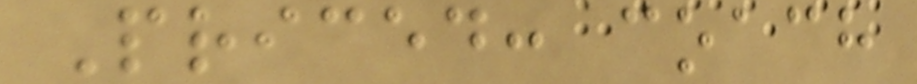Priced: coach
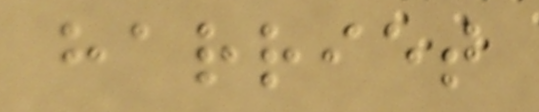harriet
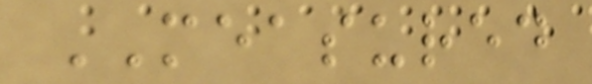MEASURED
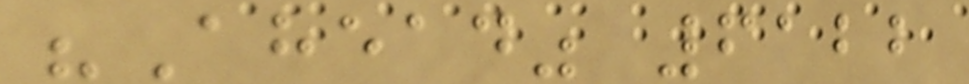"Ahead" 6122
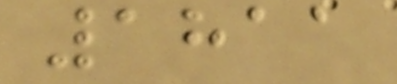1811
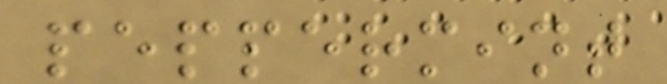peppermint
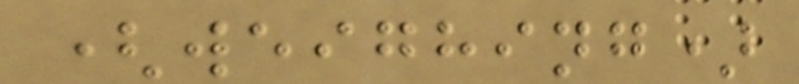(weighing)
